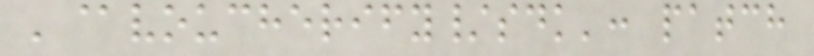'@voucherify/sdk': patch
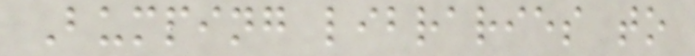Bumping libraries to
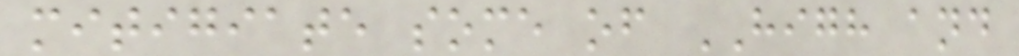mitigiate some of HIGH and
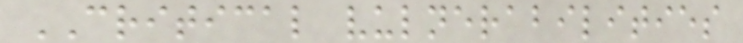CRITICAL vulnerabilities
